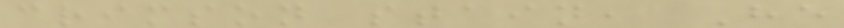crimson stain, He
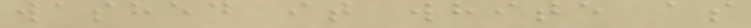washed it white as
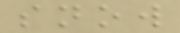snow
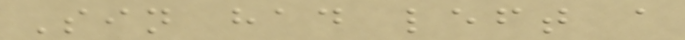Sin had left a
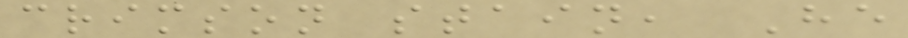crimson stain, He
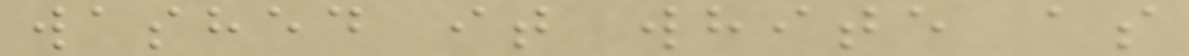washed it white as
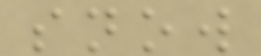snow
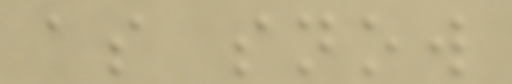as snow
